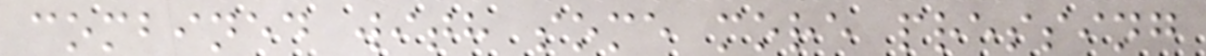combined with some more pressing
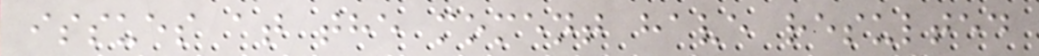issues at the moment have resulted
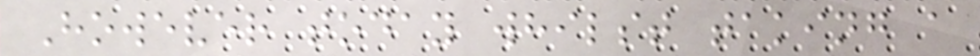However today whilst taking a
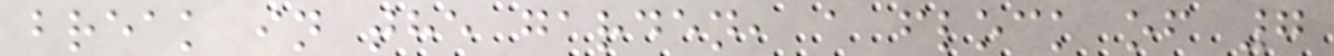break in the garden, a flock of 7
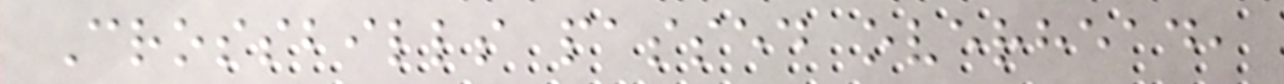Crossbills passed overhead,
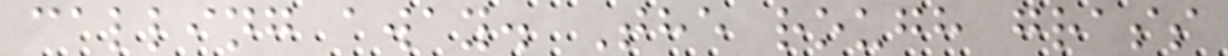calling away. The rough grass
